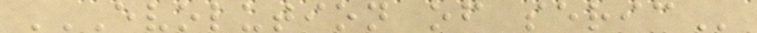EVOLUTION OF SERIC
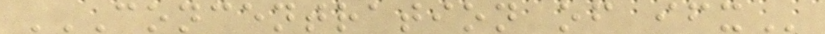CONCENTRATION OF IFX
